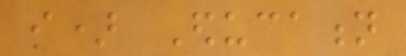i) Education
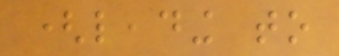(leading to
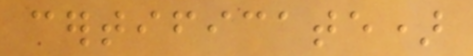certificate)
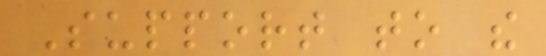Support to the
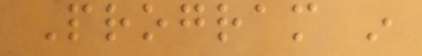Program in
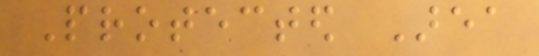Protected Area
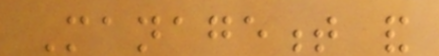Management and
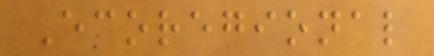Ecoregional
